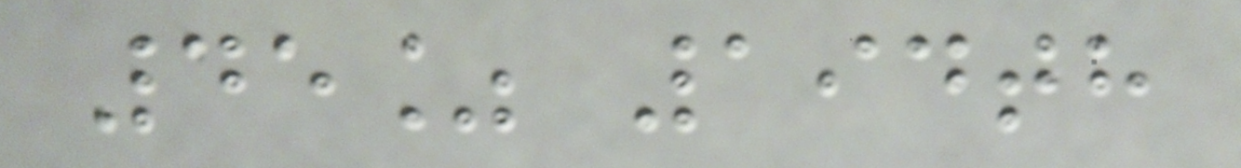45% 194th
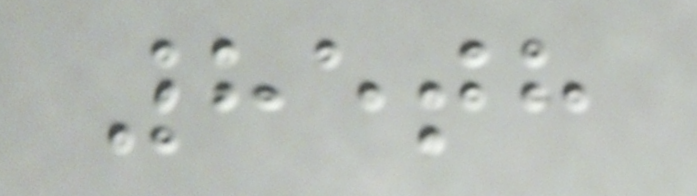85th
